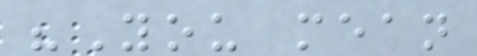"You mean
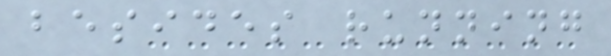besides running
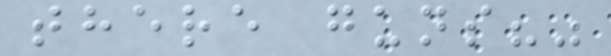there guns?"
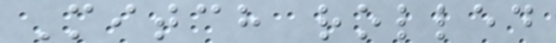Mitch rolled
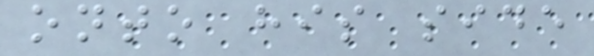onto his side
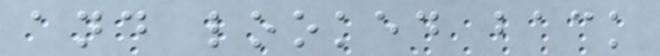and looked back
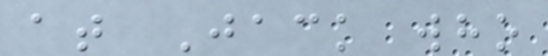at Jack who
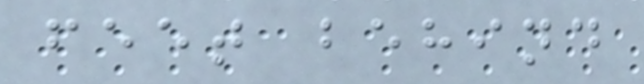feet behind
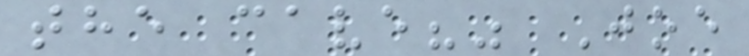the cave?" Joe
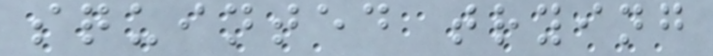squinted trying
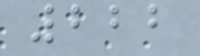222
